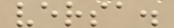versa.
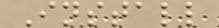Install
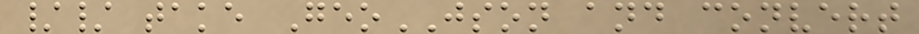// take GeoJSON and convert
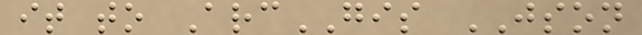it to ArcGIS JSON
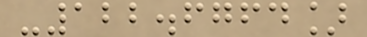-122.6764]
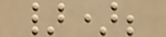});
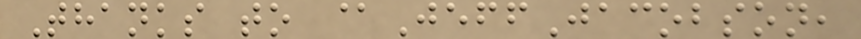Thanks to @JeffJacobson,
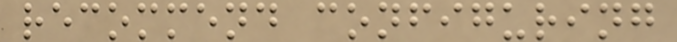recommend configuring
